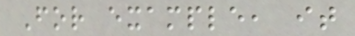For example, it
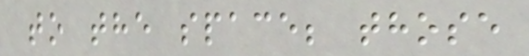to the space; those
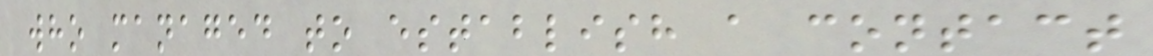who managed to establish a contact
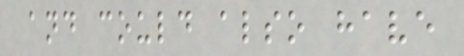and could also have
